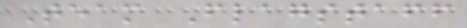Team Flagstaff
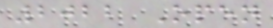2022 Open
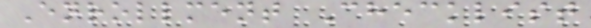Enrollment Checklist
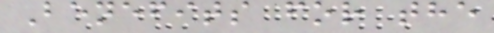Benefits for the
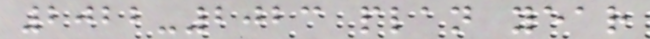2022-2023 plan year
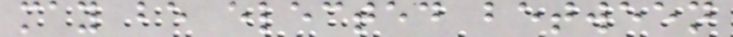may be elected between
